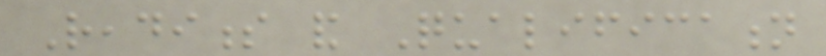Readiness and Qualification
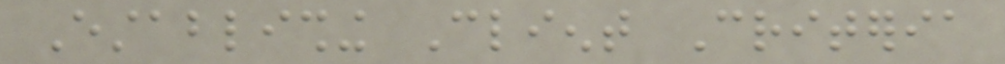Establishing Client Criteria
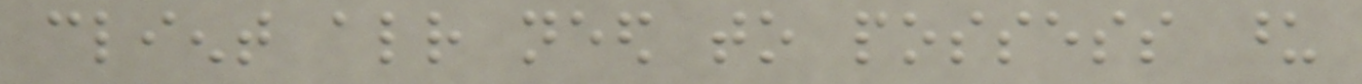client already need to possess upon
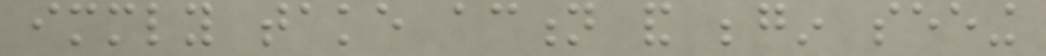immediately take action and begin seeing
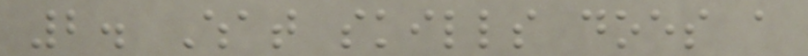2. What skills does a
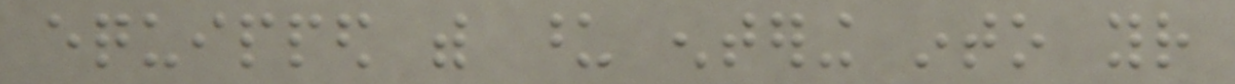equipped with upon entering into your
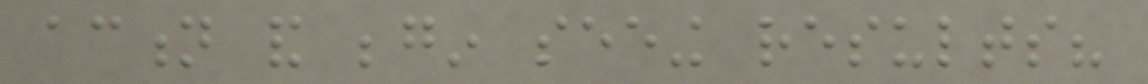action and begin seeing results?
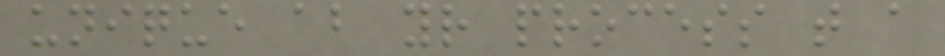unique about your process that a
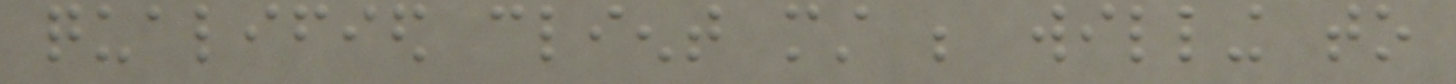qualified client must be willing to
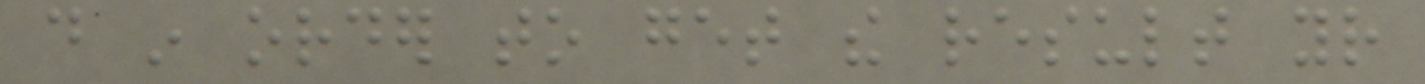do in order to get the result your
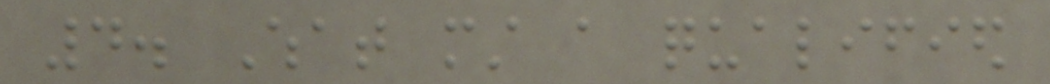4. What must a qualified
